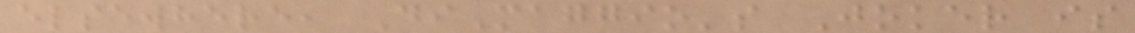elsewhere, DiMaggio's Joker is
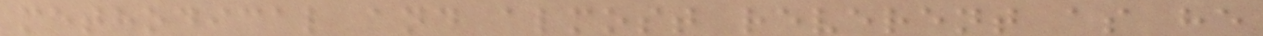methodical and almost reverent as he
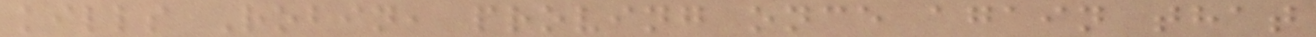kills Robin, proving once again that
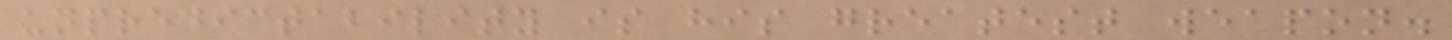unpredictability is his greatest weapon.
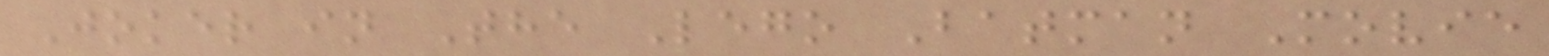Joker in The Lego Batman Movie
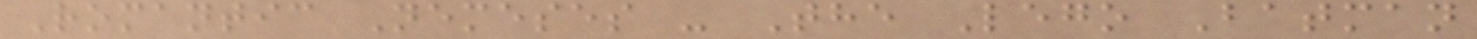Romantic Nemeses - The Lego Batman
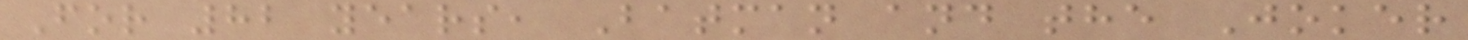For 82 years, Batman and the Joker
